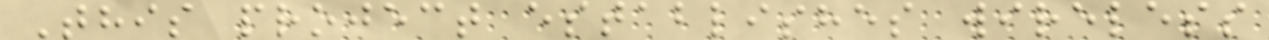This project establishes wireless
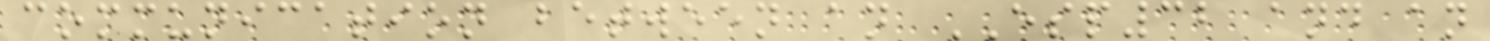communication between an ESP32 and an
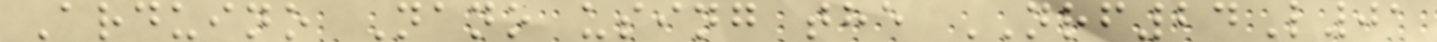Arduino Nano using the NRF24L01
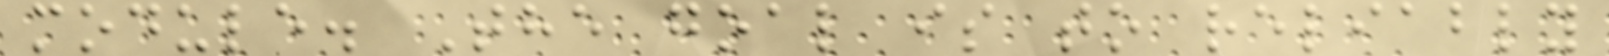module. The goal is to reliably
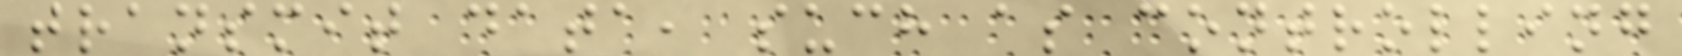transmit data, such as controlling
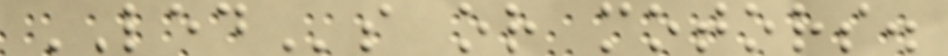LEDs or motors.
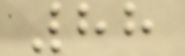88
